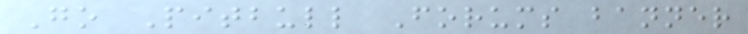Go Pitbull Forums banner
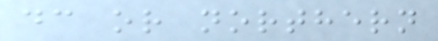dc or northern
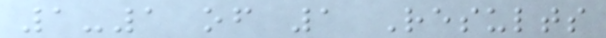1-1 of 1 Results
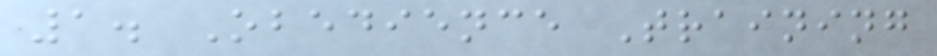1. Obedience Training
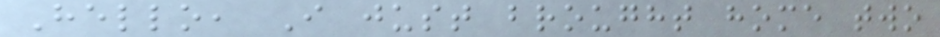Hello, I just brought home two
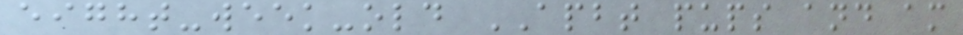eight-week-old APBT pups and am
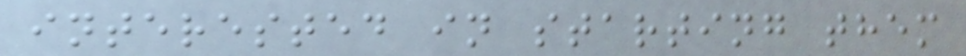interested in starting them
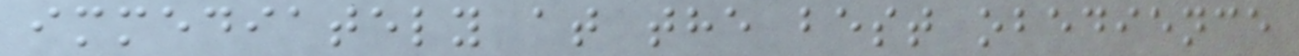immediately at the best obedience
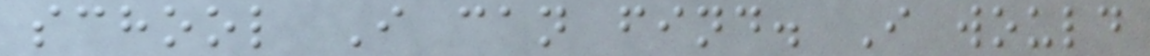school I can find. I would
